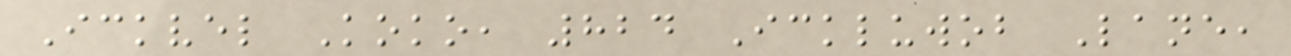Ickvel Koko, 824 Ickluwob Lane,
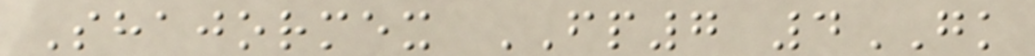Shajormex FP7 4GK
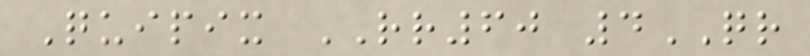Quipix RR60 4QR
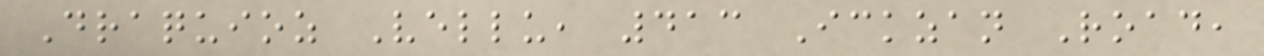Draquioz Vellu, 413 Ickzan Road,
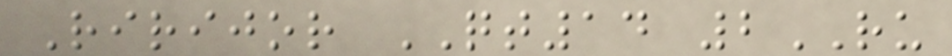Ririjor QT14 2RU
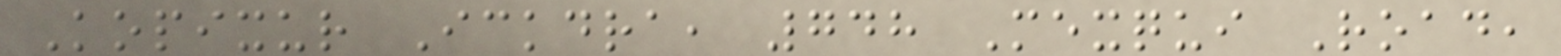Kopixur Ickdra, 748 Mexqui Road,
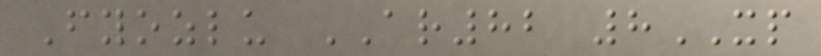Fyozlu AR82 8XP
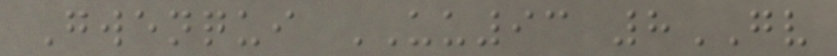Gwenqui UU93 8GV
